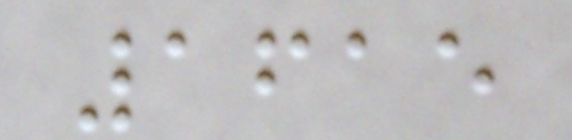1615
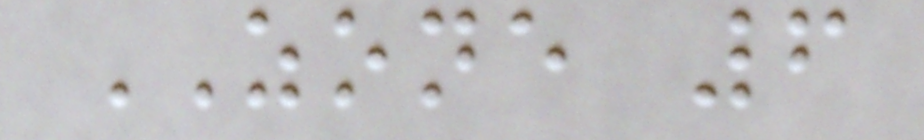ZONE 6
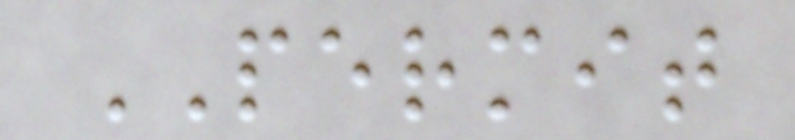PERMIT
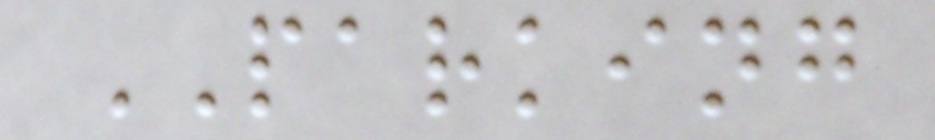PARKING
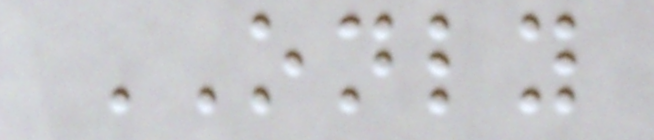ONLY
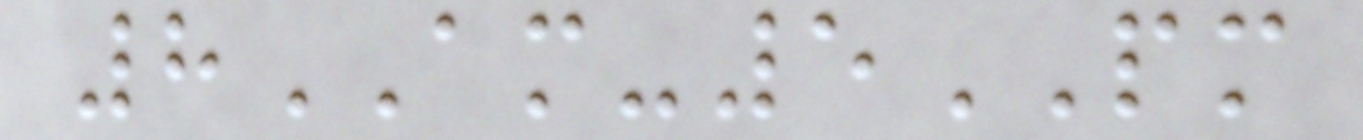8AM-5PM
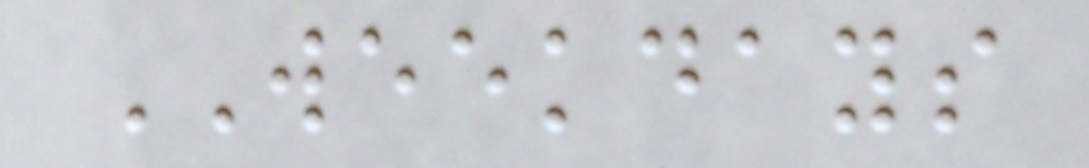WEEKDAYS
